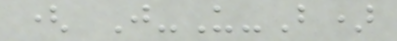( J-U-B)
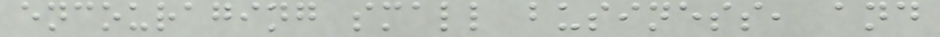encouraging small business, and
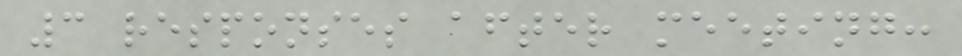3 responses after meeting:
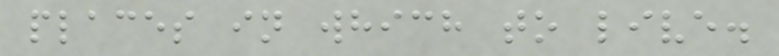places in which to live.
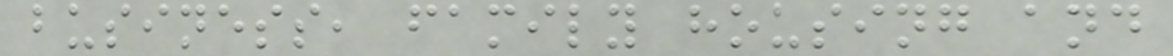business, family housing and
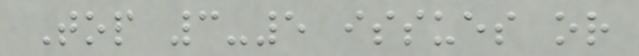Top 3-5 issues or
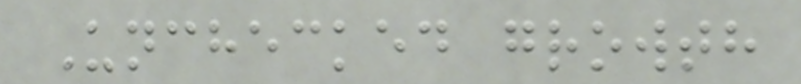Unchecked growth
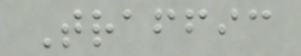Traffic
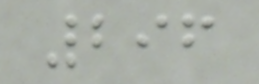296
